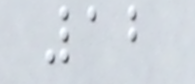12
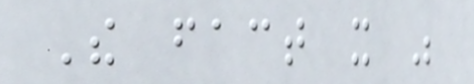The fact it was
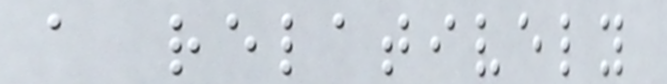a relatively
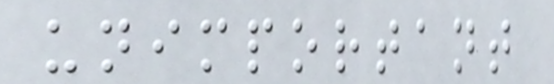unimportant
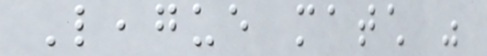League match was
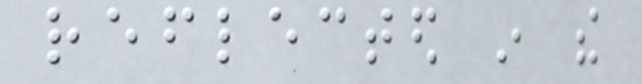reflected in the
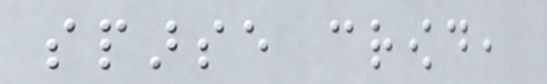sparse crowd,
